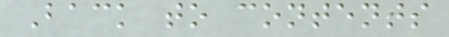Back to contents
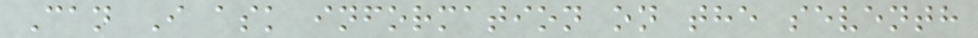Can I ask information on the seventh
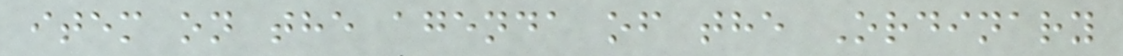item on the agenda of the Ordinary
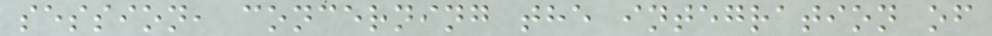session, concerning the integration of
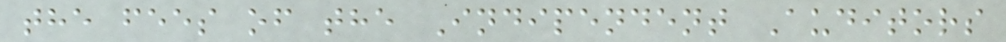the fees of the Indipendent Auditors
